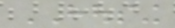HOUSING
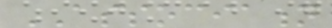ASSOCIATION
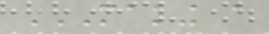MAKING A
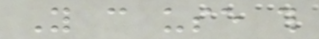You can use this
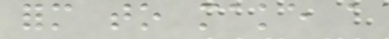form to make a
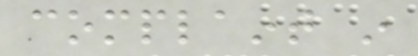complaint in
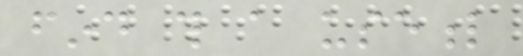find this a useful
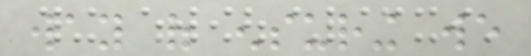way of ensuring we
